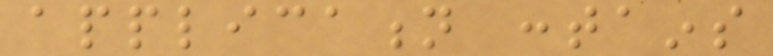application contains
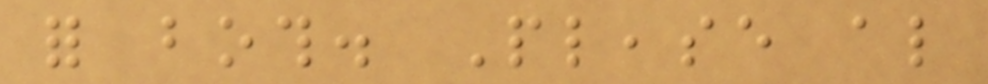for both. Please also
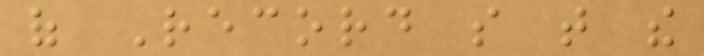of Record so that the
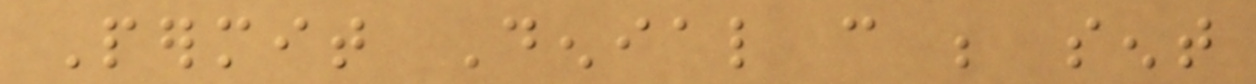Permit Denial can be sent
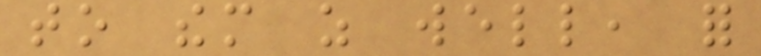to them as well, for
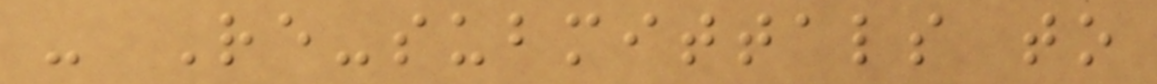- Re-submittals to
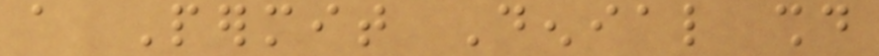a Permit Denial should
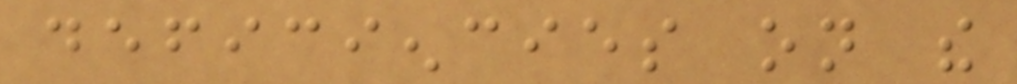deficiencies on the
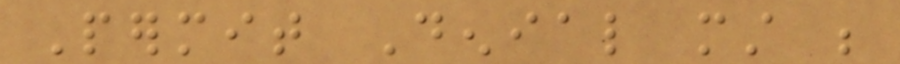Permit Denial must be
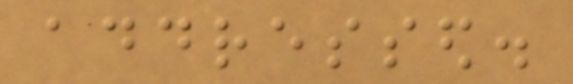addressed.
